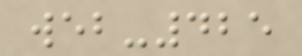web-425
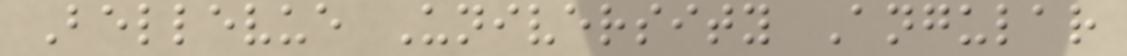Bellevue University Angular
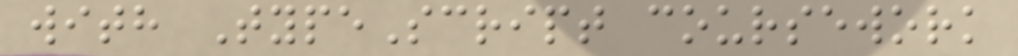with TypeScript coursework
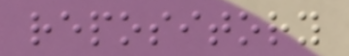repository
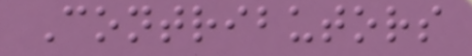Contributors
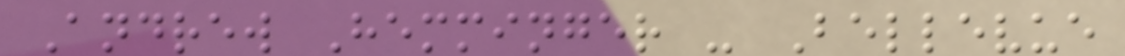Andrew Hemminger - Bellevue
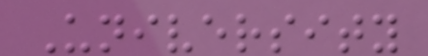University
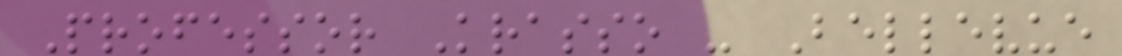Professor Krasso - Bellevue
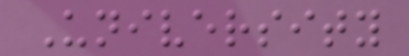University
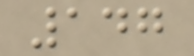147
